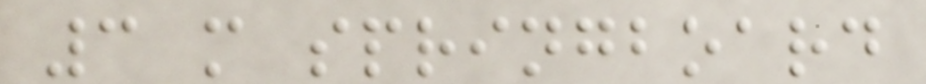3 m springboard
